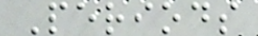Periods
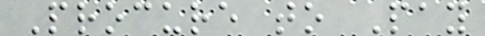Procure to Pay
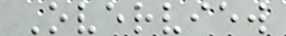Overview
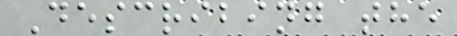Describing the
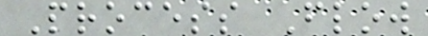Process Flow
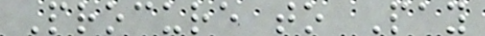Procure to Pay
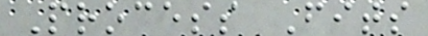Process Fits
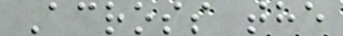Across the
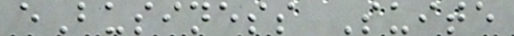eBusiness Suite
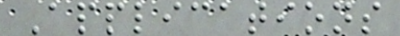Applications
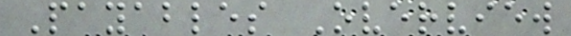Payables Overview
